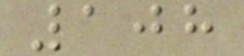108
